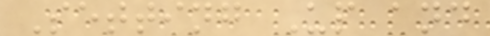Setting Up and
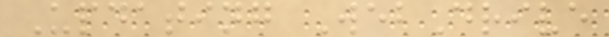Updating WebDrive
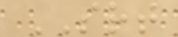SRT
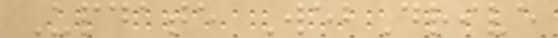Update WebDrive
